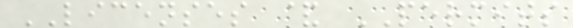LICENSES & PERMITS
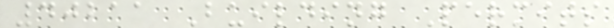40211 Building Permits
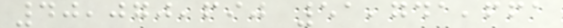40,070,690 51,741,661
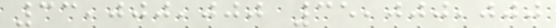33,000,000 35,000,000
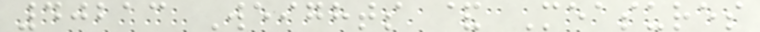40213 Weights & Measures
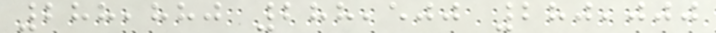288,880 288,500 280,000
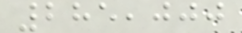285,000
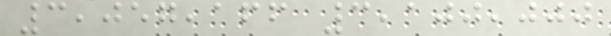3,057,166 3,100,000
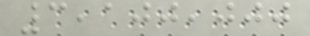3,100,000
